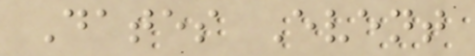Dates Event
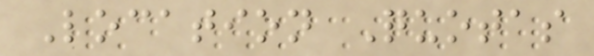Location Quotas
